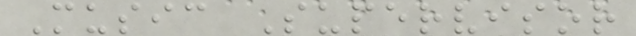Music Supervisor
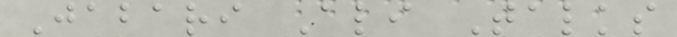Jabari Ali Talks
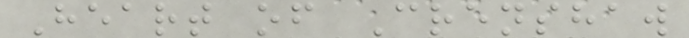Heart of Crenshaw
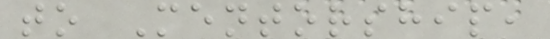to Mentorship,
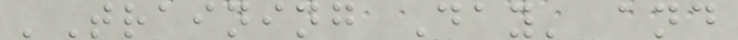'Training Day' and
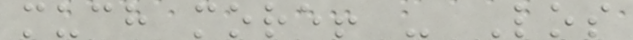much more! - Los
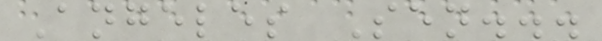Angeles Sen...
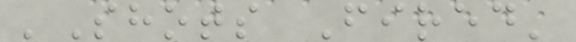'Shots Fired'
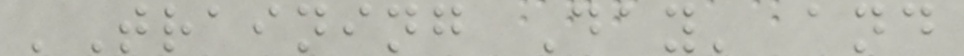'Training Day' and
